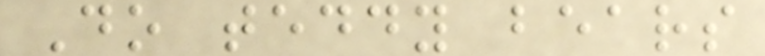Do teddy bears
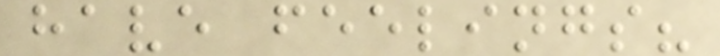have feelings?
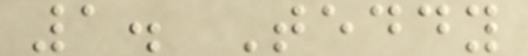1. Teddy
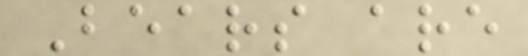Bears are
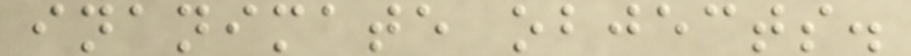inanimate objects.
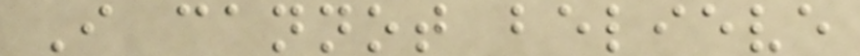I cannot believe
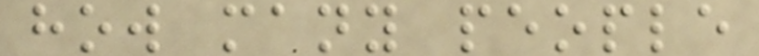how many people
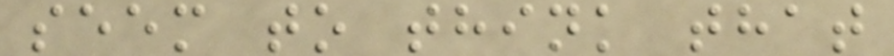seem to think that
